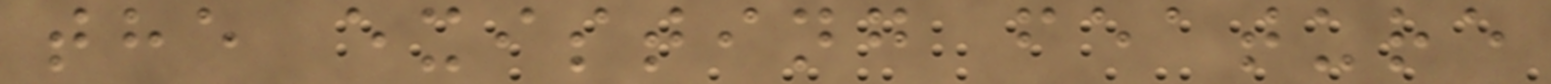the existing feature
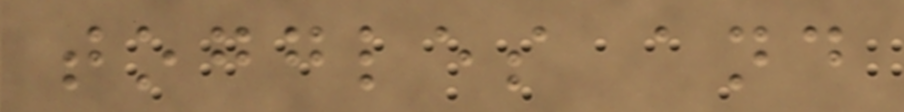toggles and
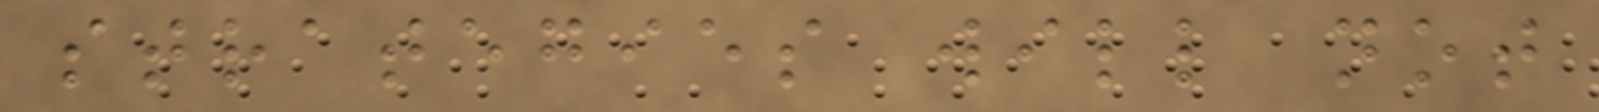strategies will not
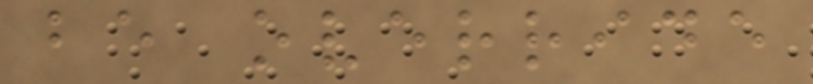be override
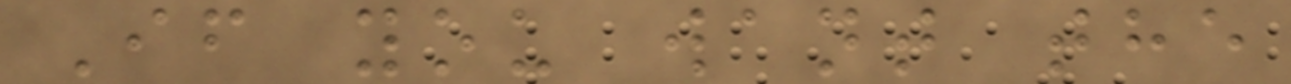If you want the
